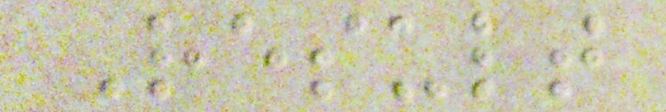Result
